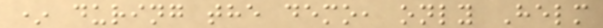* during the demo, only Helm
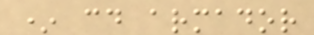* cd armador
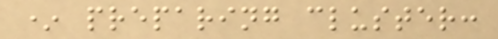* preparing cluster:
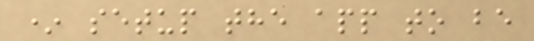* setup the app to be
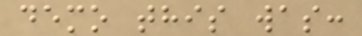demo this was:
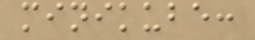minikube:
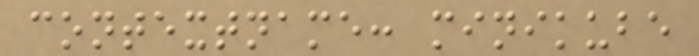contextname: minikube
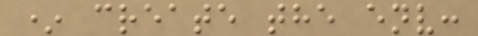* create the env:
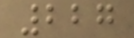227
